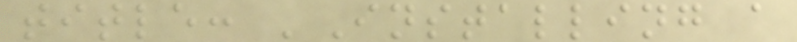title: 'Installing a
